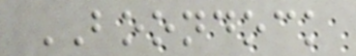BOONDOCK
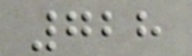728
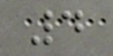4
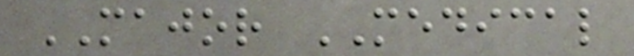MAJOR MEDICAL
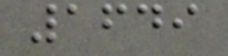1649
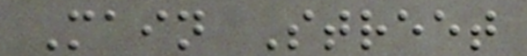Main Street
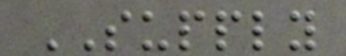SUPPLY
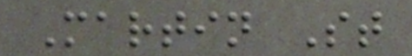Martin St
